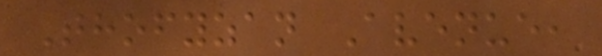Thofyzan Avenue,
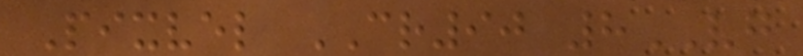Pixvel CR90 8VG
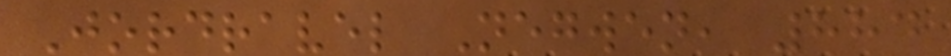Jordravel Negwen, 884
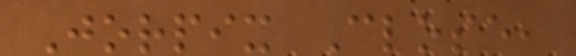Jorpix Close,
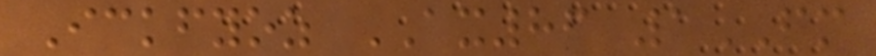Ickfyoz AX86 1FM
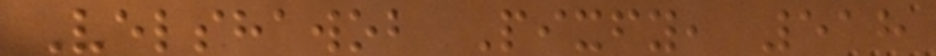Velshawob Pixfy, 518
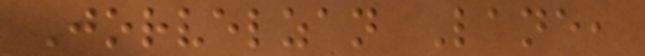Jorvelzan Lane,
